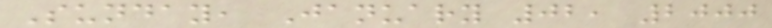Sunday, January 02, 2000
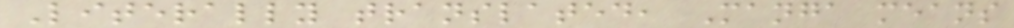Literally translated, Manga means
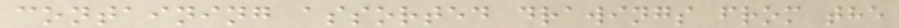containing assorted drawings from the
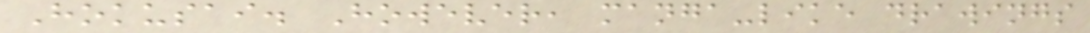Hokusai. However, manga-like drawings
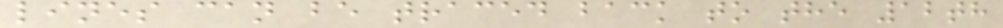lines can be traced back to the 12th
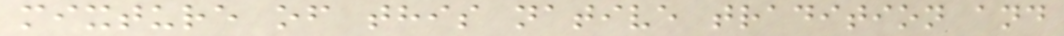mixture of this native tradition and
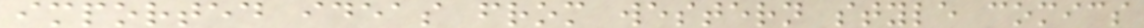imported ideas from western style comics
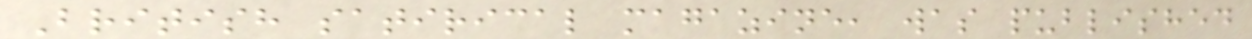British satirical magazine, was published
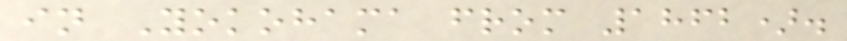in Yokohama from 1862).
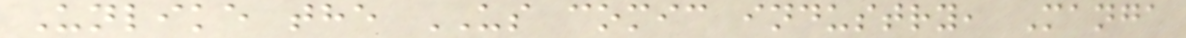Unlike the US comic industry, Manga
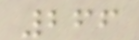266
